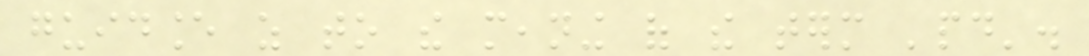guidance as to the meaning of the term 'paid'.
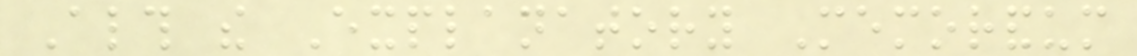Although the Explanatory Memorandum
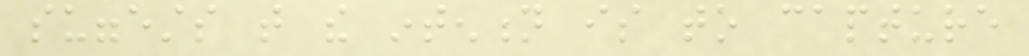suggests that the intention is to capture
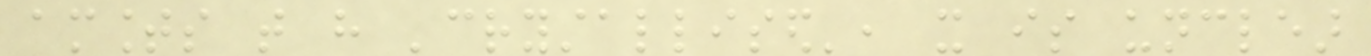amounts that have 'crystallised', it is unclear
